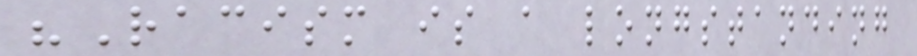"Racism is a longstanding
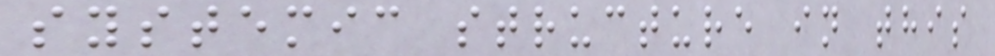systemic structure in this
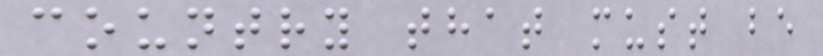country that must be
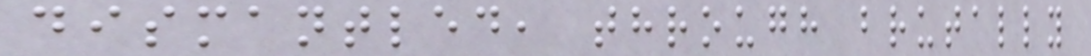dismantled, through brutally
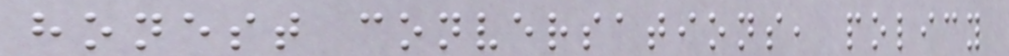honest conversations, policy
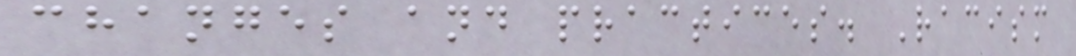changes and practices. Racism
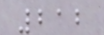212
